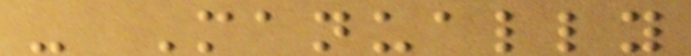- Manually
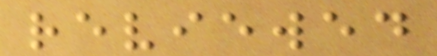reviewed
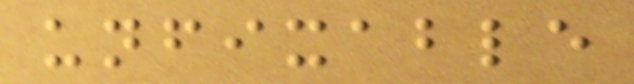unfixable
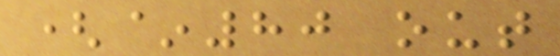(~80 out
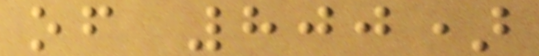of 800)
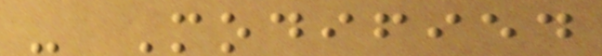- Modified
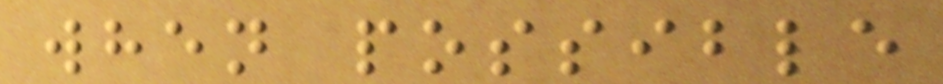when possible
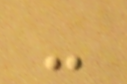-
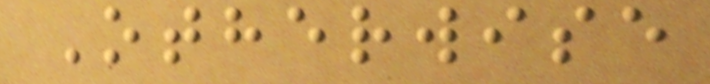Otherwise
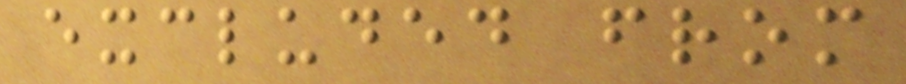excluded from
